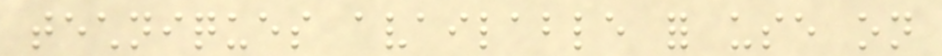techniques available for use on
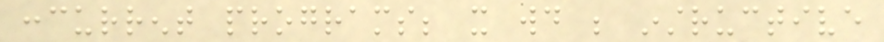concurrent programs; it would be instructive
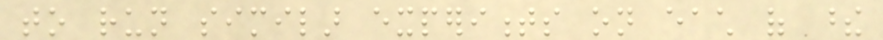to run similar experiments on each of these
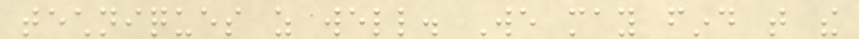techniques as well. We may find that the
